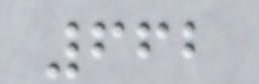662
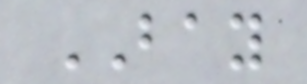BAY
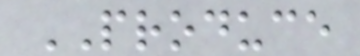PRODUCE
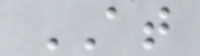AT
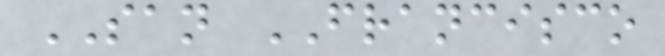SAN FRANCISCO
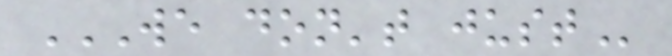WE DON'T JUST
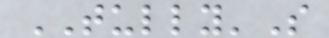TULLY'S
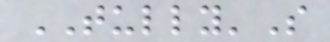TULLY'S
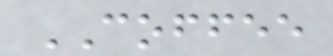COFFEE
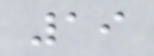19
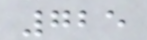725
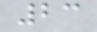23
